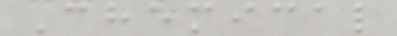Chemical
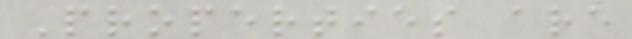Properties are
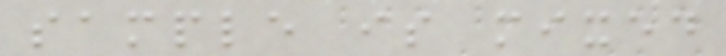sample is mixed
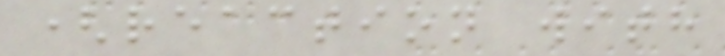(reaction with
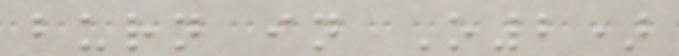burn in O2)
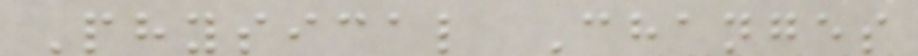Physical Changes
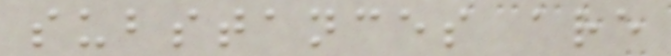substances are
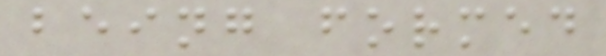being formed
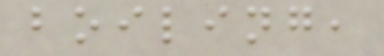boiling,
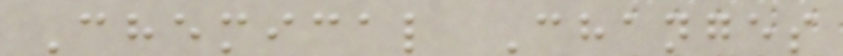Chemical Changes
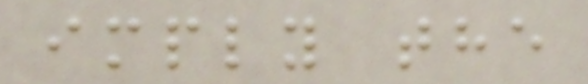imply the
